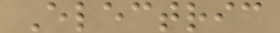Electric
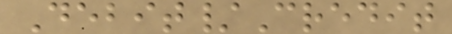Debit/Credit
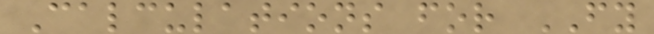Calculations for FY
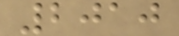2010
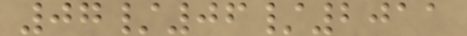07/06/2011
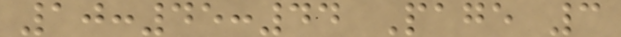10:45:44 Page 3
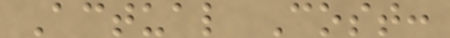Actual Cost:
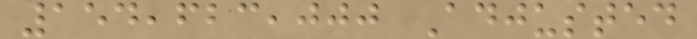154,623,000 Adjusted
